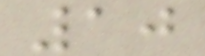10
